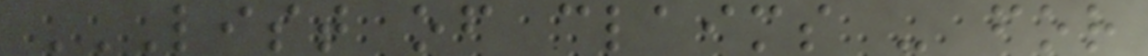LIST OF CLAIMS - FOR
